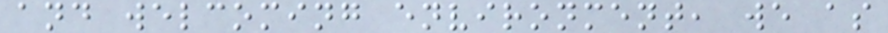and welcoming environment, we as
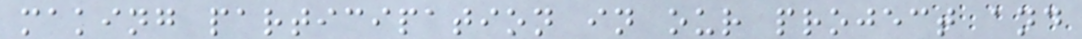making participation in our project and
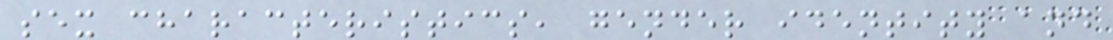sex characteristics, gender identity and
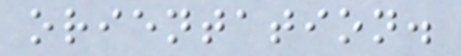orientation.
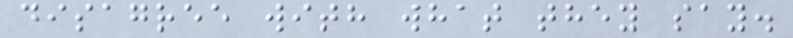disagree with what they say.
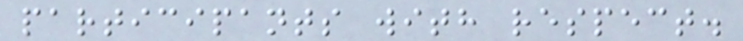participants with respect.
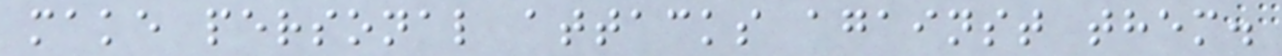make personal attacks against them.
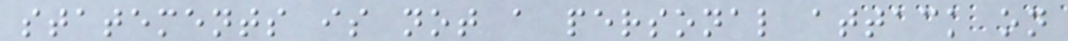statements is not a personal attack on
